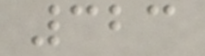323
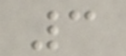3
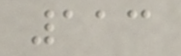113
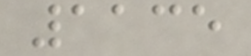1135
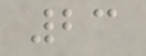23
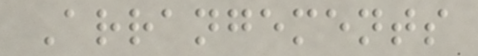Arrangements
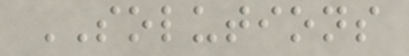SOLUTIONS
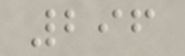296
